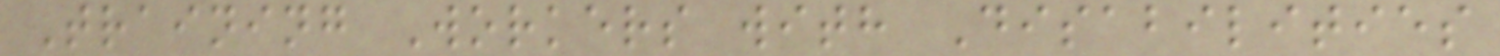Training Workers with Disabilities
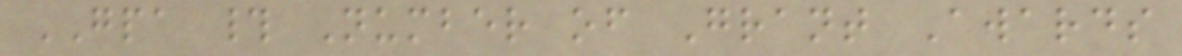GPA # Number of Grant Awards
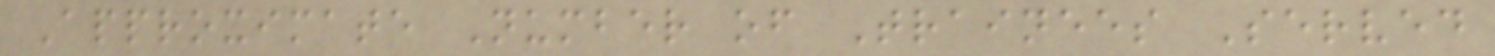Approximate Number of Trainees Served
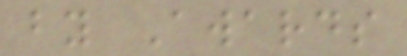by Awards
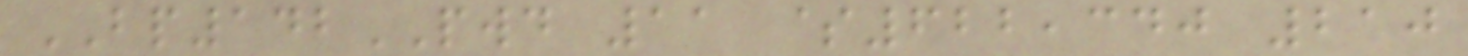BP142PWD 11 $622,340 210
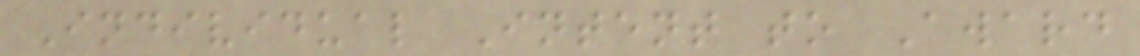Individual Intent to Award
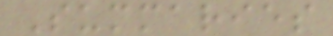Summaries
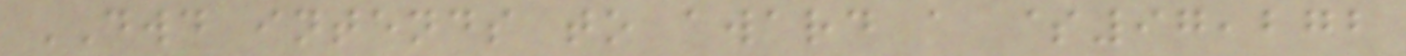DWD intends to award a $97,272
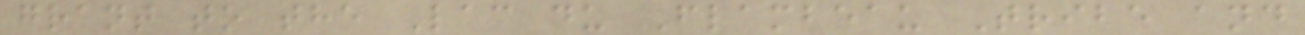grant to the Lac du Flambeau Tribe and
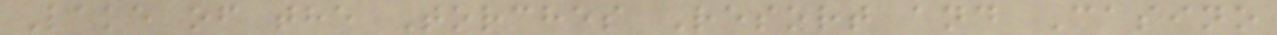Lake of the Torches Resort and Casino
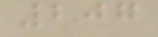207
